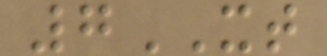7XT
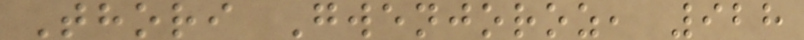Thori Gwenjoroz, 928
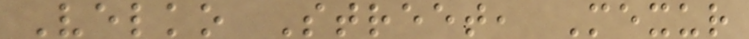Velko Street, Mexur
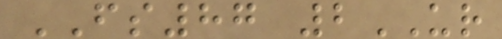FS87 2UR
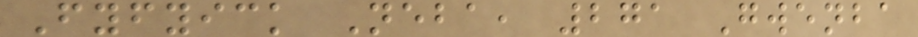Fyfyick Neba, 271 Gwenba
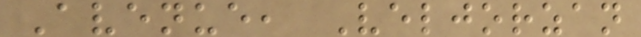Avenue, Veljorzan
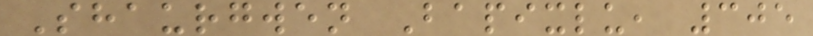Shaurgwen Bapixlu, 305
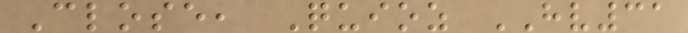Close, Quioz HV31
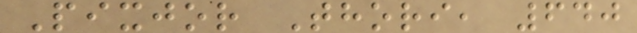Pixjor Thori, 640
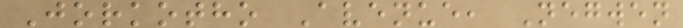Jorkotho Avenue, Negwen
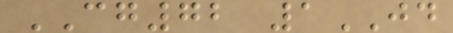CG72 1JD
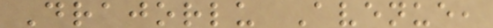Drajorlu Avenue,
